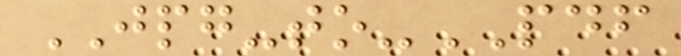JPG-to-PDF
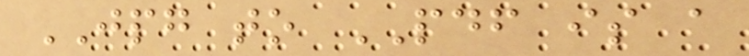JPG to PDF is a
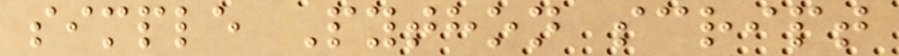simple Python script
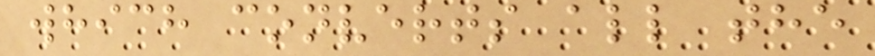which converts all the
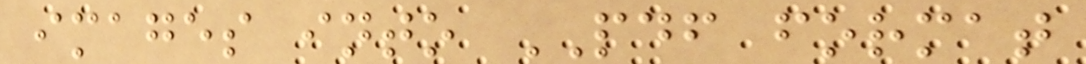images into PDF format
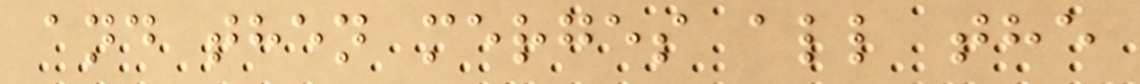and then merges all the
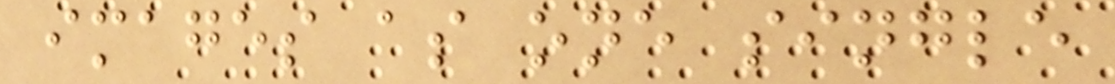images as one single
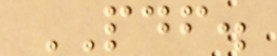PDF.
